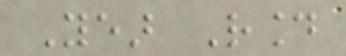Year Round
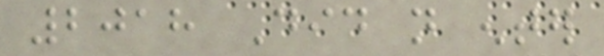2018 Did not enter
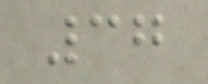37
